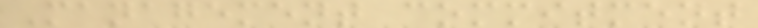Management commitment
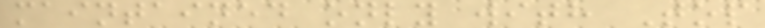maintained only with Top
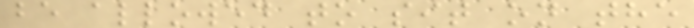be allowed to sit on the
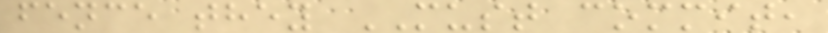fence they MUST commit,
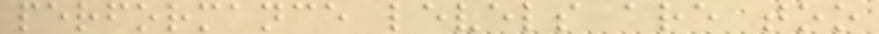performance levels are too
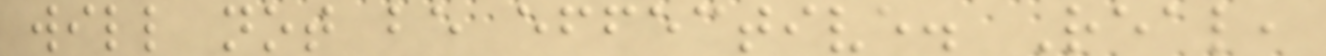will not be effective. Real,
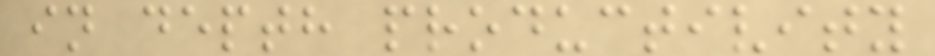in depth productivity
